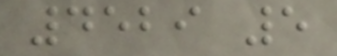4529 5
